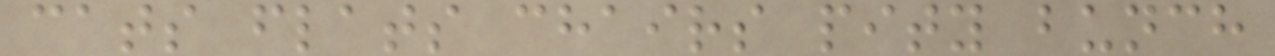cats flats chairs pity bunch
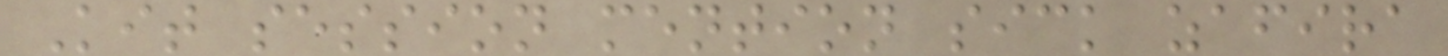Kit session mention sick zafira
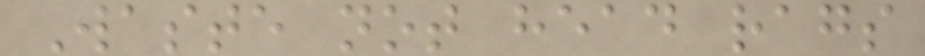Waste not head rags
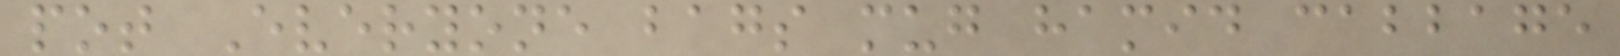pot Everyone bags mug hamid cabbage
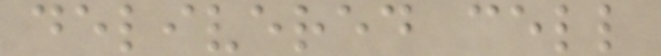delivered cell
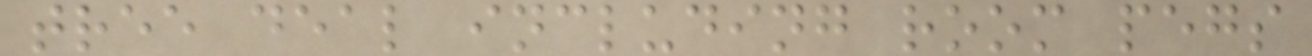tree deal including room pegs
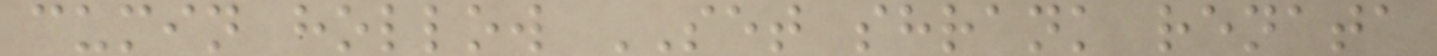cumin hollow SET shrank renata
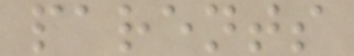parents
